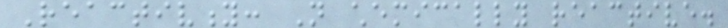Reactivity: Not chemically reactive.
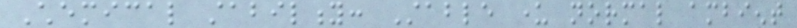Chemical stability: Stable under normal ambient
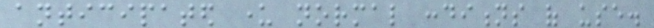anticipated under normal conditions of use.
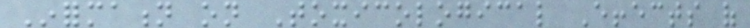Information on Toxicological Effects of
